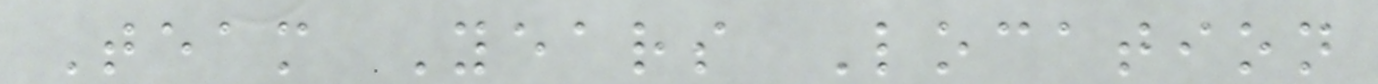Team Years Location
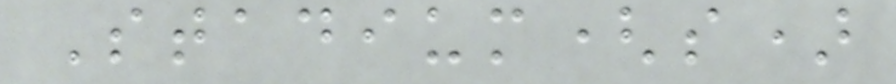Stadium(s)
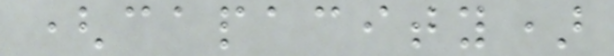(capacity)
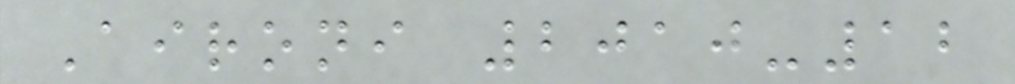Aironi 2010-12
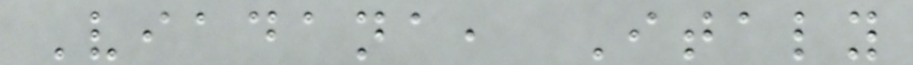Viadana, Italy
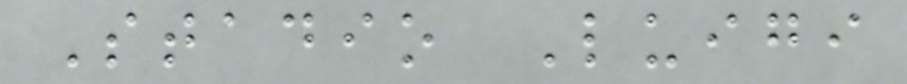Stadio Luigi
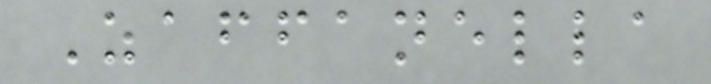Zaffanella
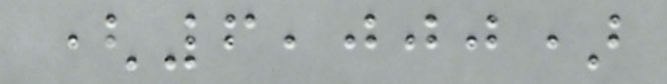(6,000)
